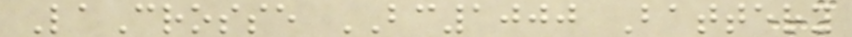LaCrosse BC1000 Battery
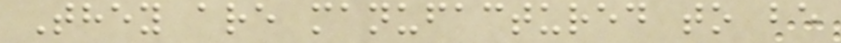They are manufactured to be
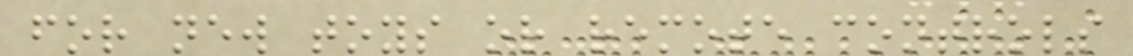for new toys or remote controls
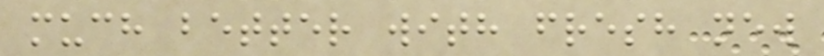much better with fresh new
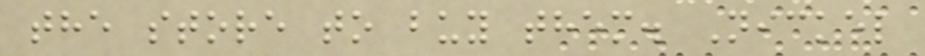the store to buy them. Nickel
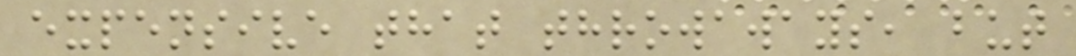expensive that throwaways, but
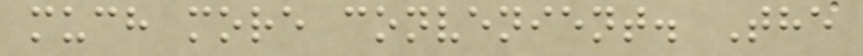much more convenient. The
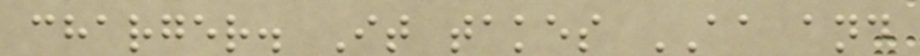charger. It takes AA and
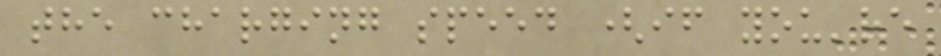the charging speed (if you're
